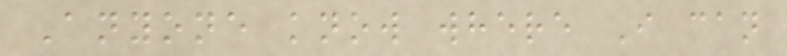Anyone know where I can
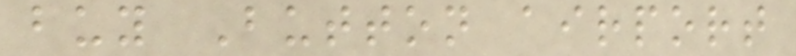buy Button airport
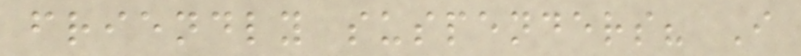friendly suspenders? I
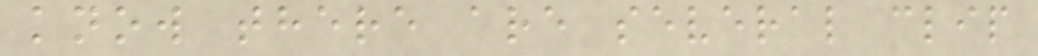know there are several clip
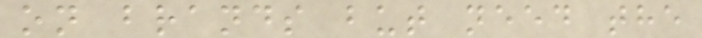on brands but need the
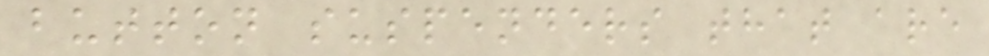button suspenders that are
